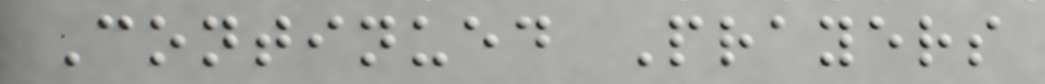Continued Prayers
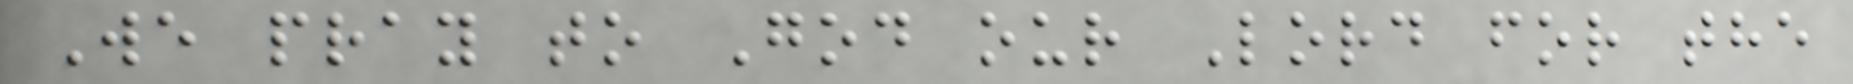We pray to God our Lord for the
